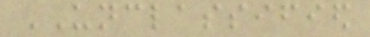UNCLASSIFIED
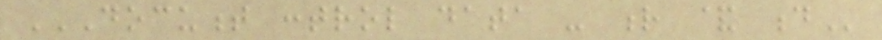DOCUMENT CONTROL DATA - R & D
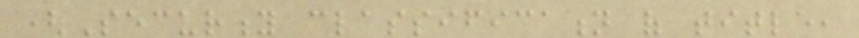(Security classification of title,
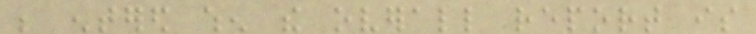be entered when the overall report is
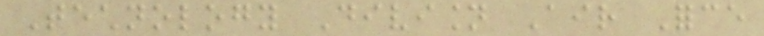Technology Division Air Force
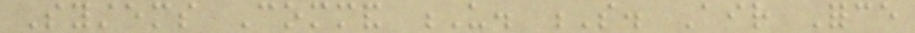Systems Command U. S. Air Force
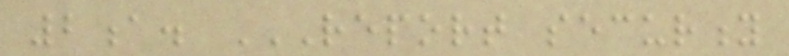2a. REPORT SECURITY
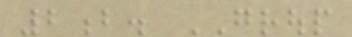2b. GROUP
